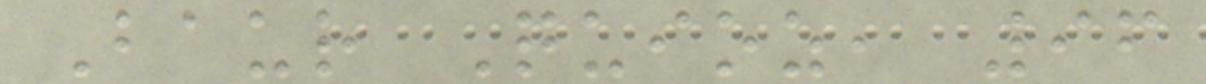Baur Quioz, 96
